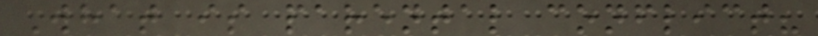What is parental conflict?
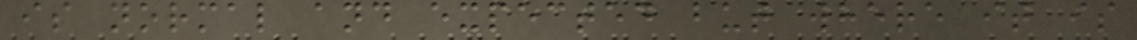is normal and expected but where it is
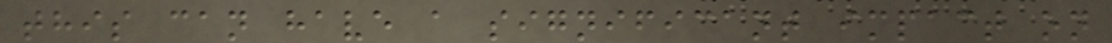this can have a significant impact on
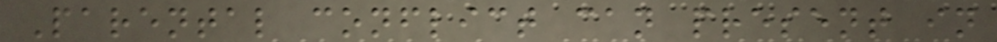Parental conflict can present in
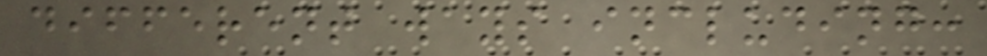different ways including:
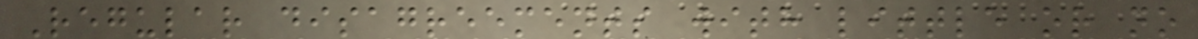Regular disagreements with little or no
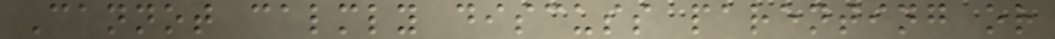Cannot calmly discuss parenting or
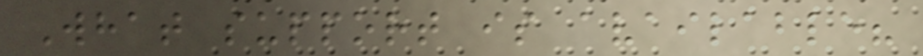What support is available?
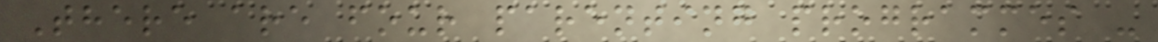There are four parenting programmes -
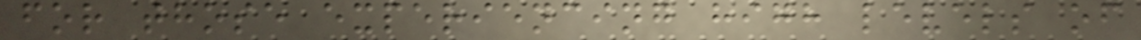for those experiencing high levels of
